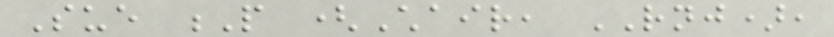Sue P (Chair, RNJ),
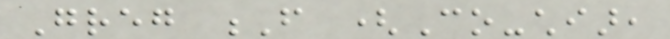Greg F (Co-chiar,
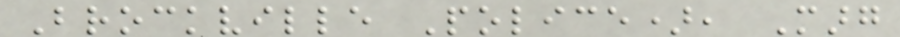Brockville Police), Marg
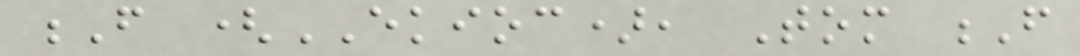F (EKIOC), Tom F
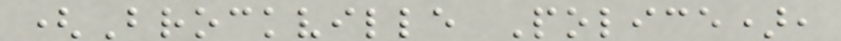(Brockville Police),
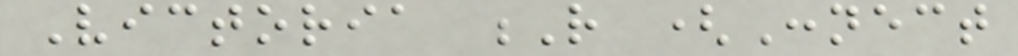Victoria R (Connect
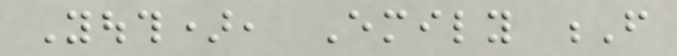Youth), Emily F
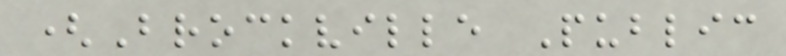(Brockville Public
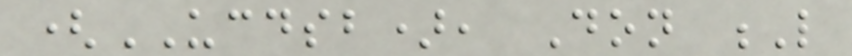(UCDSB), Don L
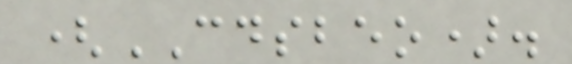(CDSBEO).
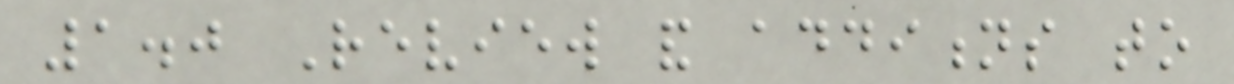1.0 Review and additions to
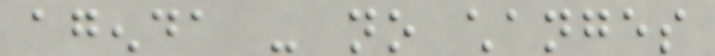agenda - no changes
